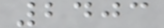2403
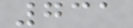731
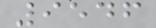9546
